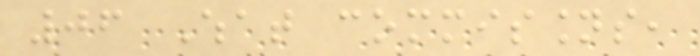06 What commissions,
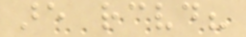are received?
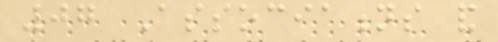07 Associations and
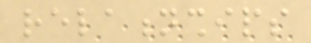relationships
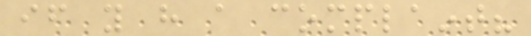if you have a complaint?
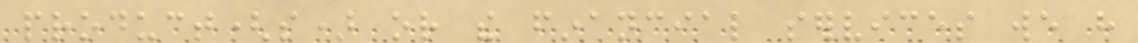product(s) or the financial services we have
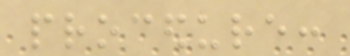procedure:
